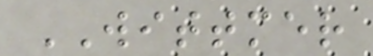WITTMER
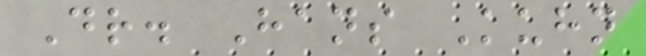Dr. Hans Kuhn
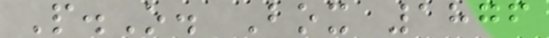P.O. Box 1876
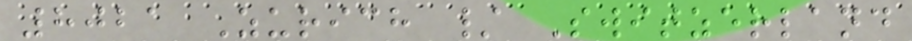8021 Zurich / Switzerland
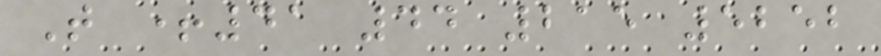T +41 44 215 5252
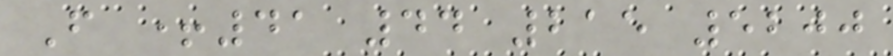F +41 44 215 5200
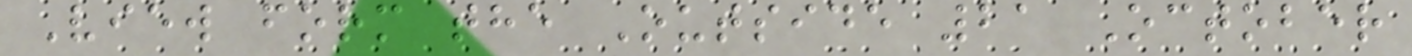View form the Outside 21 October
